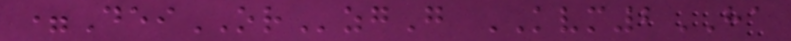=DeiORzgG KVM2HA
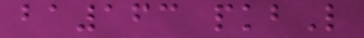ba163 pkbL
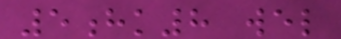5hk8 wel
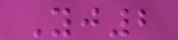Yj2
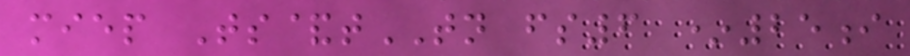miep Ts&tTN fs6 *25i
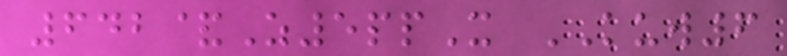642&Z5ppX KUW6
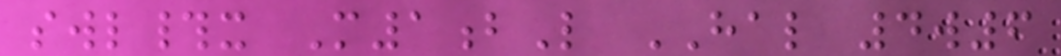swl#x M1bL HAL 4w6
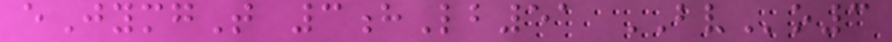eJymgT 3hLb51 BVo3
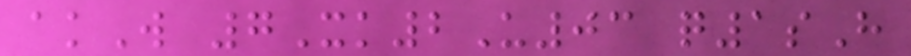akW 7Xk2U03 q1sH
